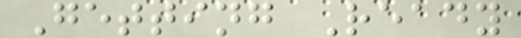Getting Ready
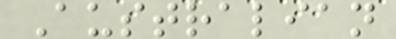Australian
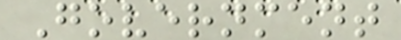Government
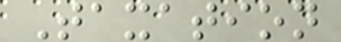Taxation
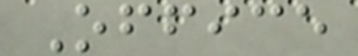Office
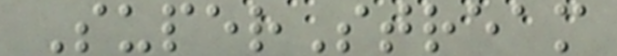SuperStream
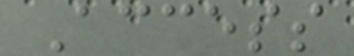Access
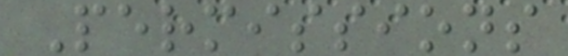Permissions
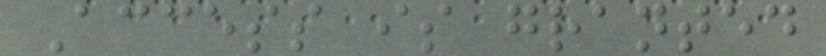Access is granted
